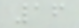16
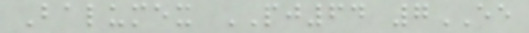Balumex PJ64 7EE
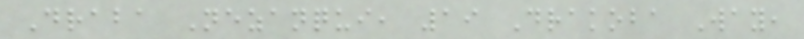Draba Nezanqui, 19 Drakoba Way,
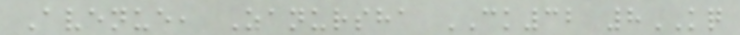Avenue, Zanursha CK32 8KQ
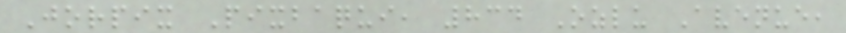Jorpix Pixbaqui, 834 Ozlu Avenue,
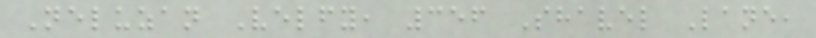Neluzan Velfy, 356 Shavel Lane,
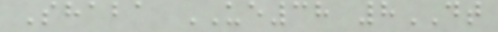Shaba UE38 8DT
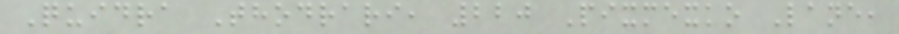Quidra Thodrari, 220 Pixmexko Lane,
